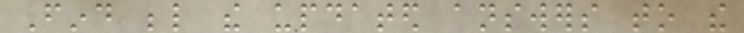Find below the updated answers to the
